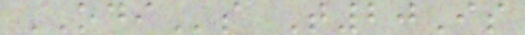ODIs T20Is
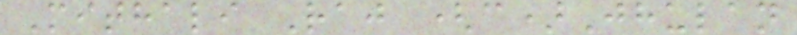Mithali Raj (c)Jhulan
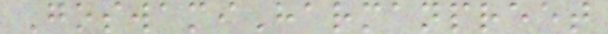GoswamiHarmanpreet
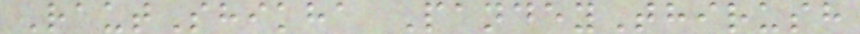RautShikha PandeyThirush
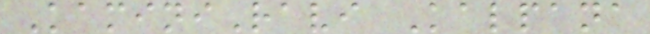KaminiRavi Kalpana
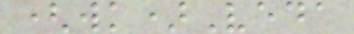(wk)Veda
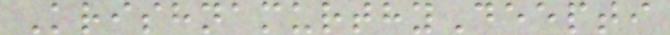KrishnamurthyDeepti
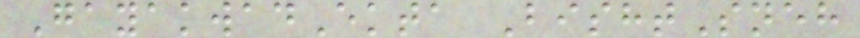GayakwadEkta BishtSneh
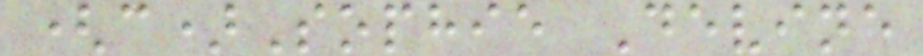(c)Sophie Devine
